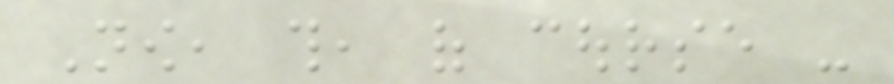Now, this, of course -
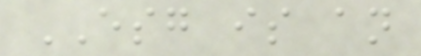ESG is an
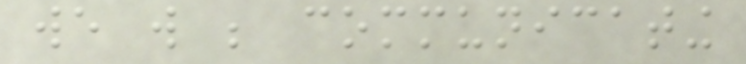we will be communicating
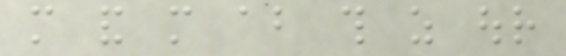more and more about this as our
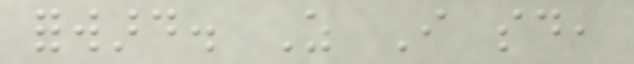forward. As I said,
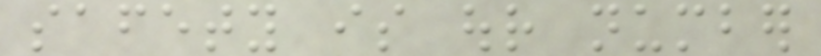safety is our number
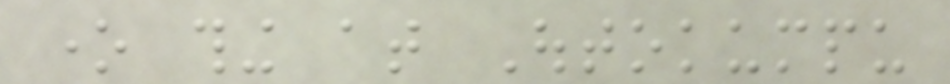one thing at Outokumpu
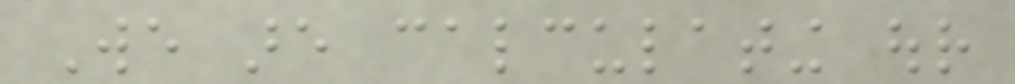We are calculating our
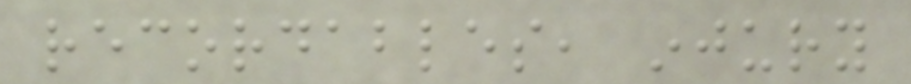recordables, injury
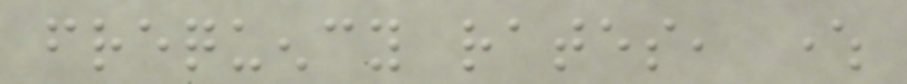frequency rates, where
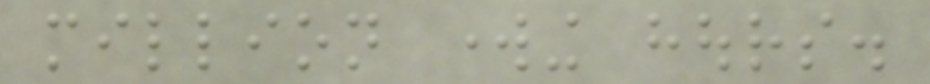million working hours.
